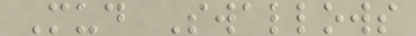Mud Swallows
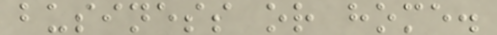business or home.
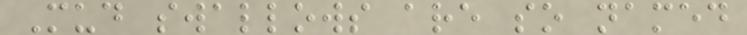Mud swallows are so named
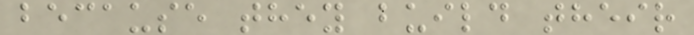because they build their
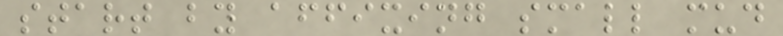start by affixing small mud
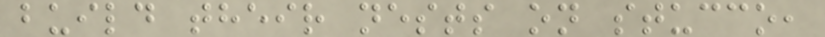build their nests on stucco,
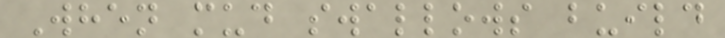When mud swallows build
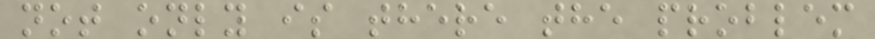not only is there the problem
